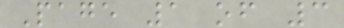Page 1 of 3
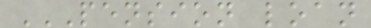PENSION LOAN
